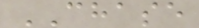CHASE
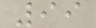99
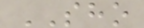SHO
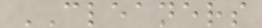CLEANERS
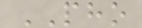PHO
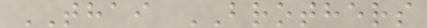THAI BROTHERS
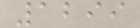1299
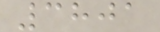3801
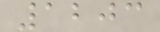1203
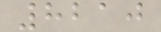8210
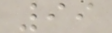99
